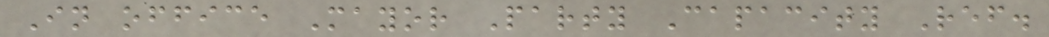In office Mayor Party Capacity Ref.
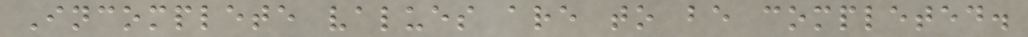Incomplete values are to be completed.
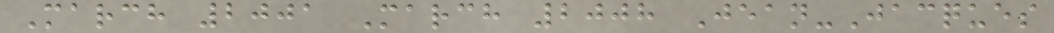March 2001 March 2008 Jean-Jacques
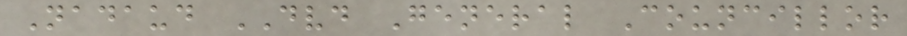Nadaud DVD General Councillor
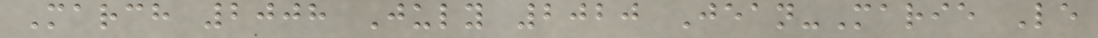March 2008 July 2020 Jean-Marie Le
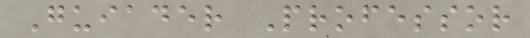Guiader Professor
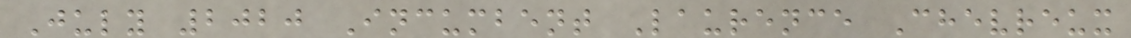July 2020 Incumbent Laurence Chevreux
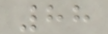88
